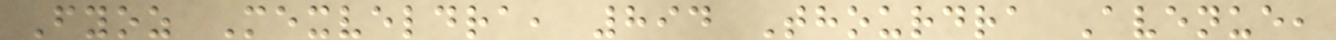Fyoz Mexveldra, 894 Thourdra Avenue,
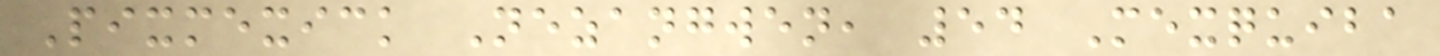Pixmexick Nezangwen, 54 Mexquiba
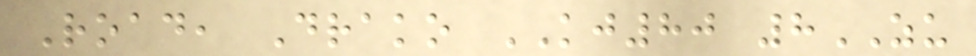Road, Drako KJ80 8ZU
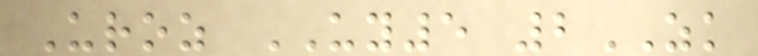Uroz UY5 2ZK
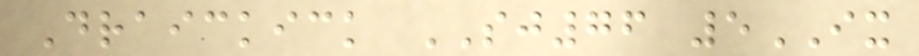Draickick SJ76 5IX
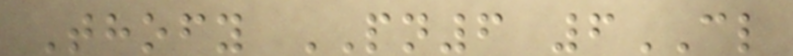Thofy PN6 6CL
